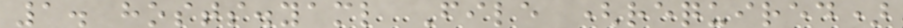1. hosts.yaml File (required)
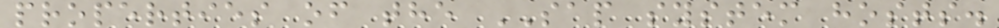properties of the SAP system hosts.
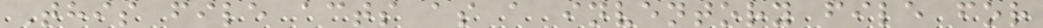This file acts as a inventory file for
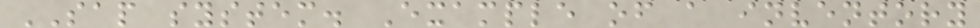SAP system. Example of a inventory
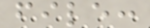file:
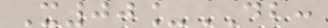X00_DB:
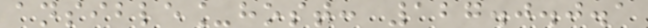ansible_host: 127.0.0.1
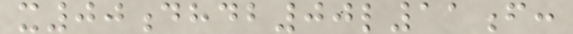x00dhdb00l11f:
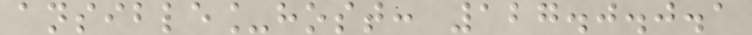ansible_host: 127.0.0.1
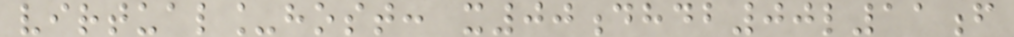virtual_host: x00dhdb00l11f
